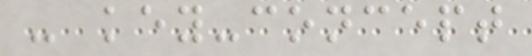- key-concept
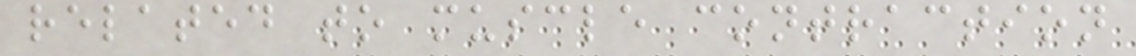related to muscle contraction
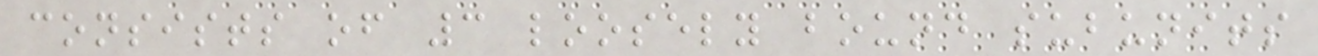consists of 3 loosely bound subunits
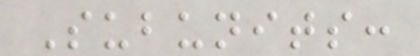Subunits:
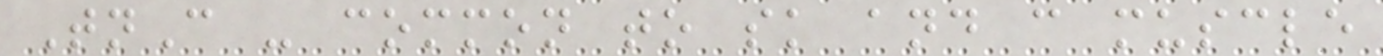TnC - common to sk and c muscle
